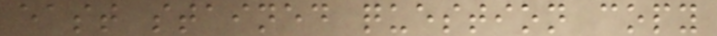east stained question copy
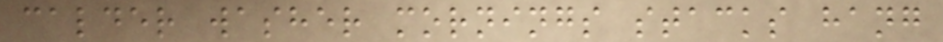calder washer mornings stacks hang
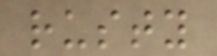rusty
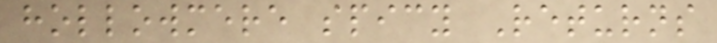hollowmere spicy Returns
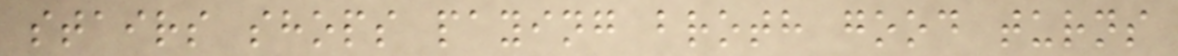stairs shops paying broth good turns
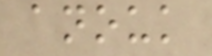anouk
